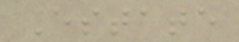Estate
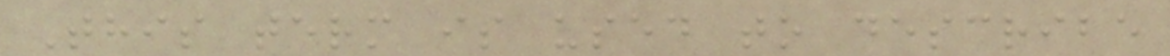This term is used to describe
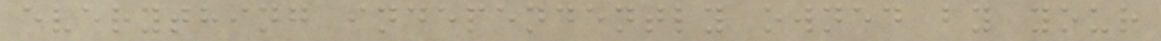everything independently owned by your
